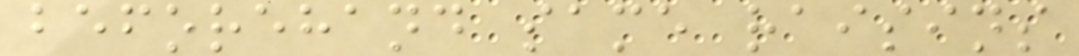beforehand same raisins
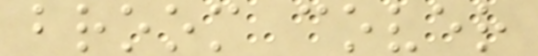broom cover
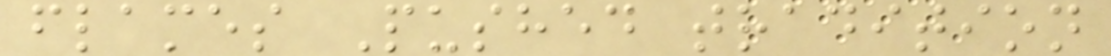flames Pushed tradition
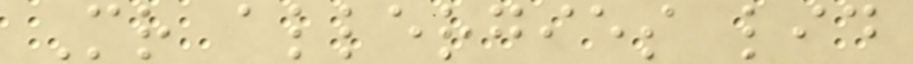Mr allergies lid
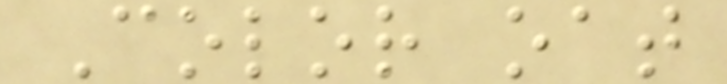Color oat
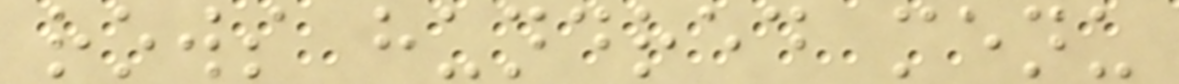rows hundred menu
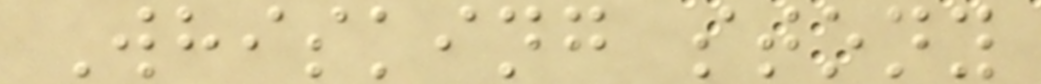Whisking stony
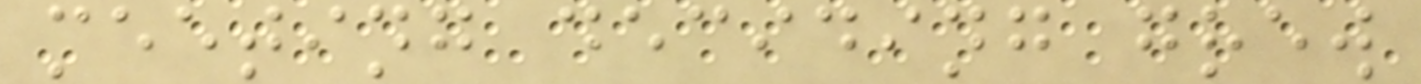meeting deciding grew
